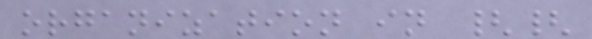organization in {{
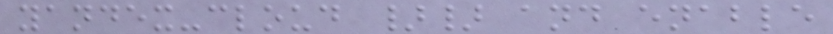yandex-cloud }} and enable
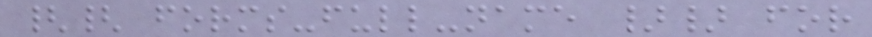{{ forms-full-name }} for
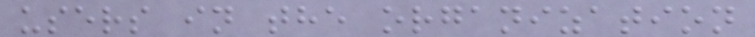users in the organization
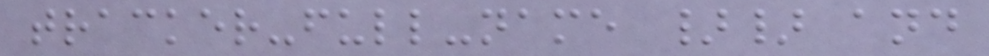tracker-full-name }} and
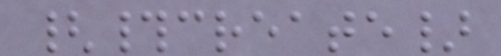{#create}
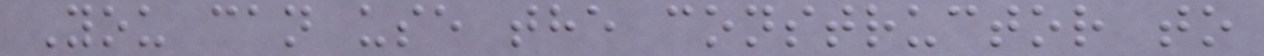You can use the constructor to
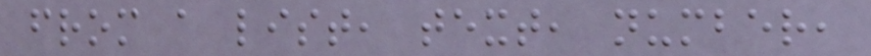from a list, text, number,
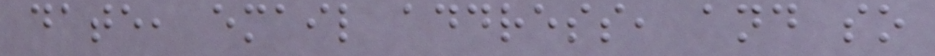date, email address, and so
